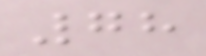78
